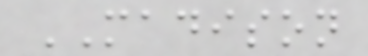MADISON
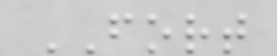FORT
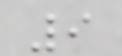9
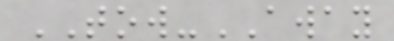TOW-AWAY
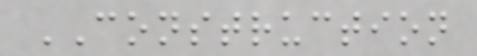CONSTRUCTION
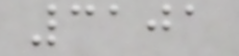3101
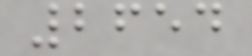2654
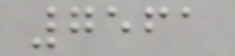7561
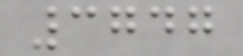3747
